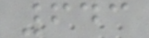643
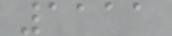1111
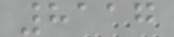8117
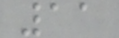11
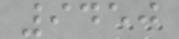9450
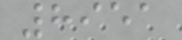8951
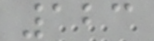123
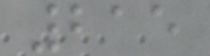215
